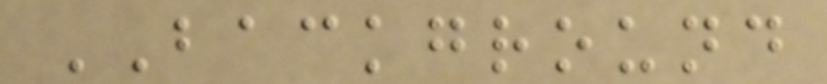BACKGROUND
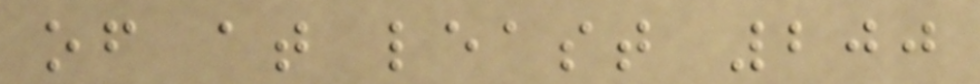of at least 200
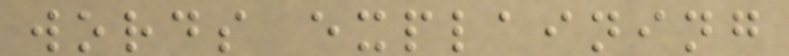words explaining
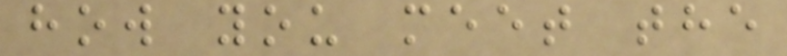how you meet the
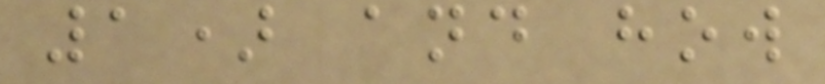1) and how
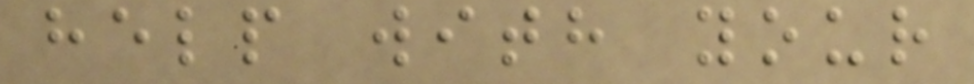help with your
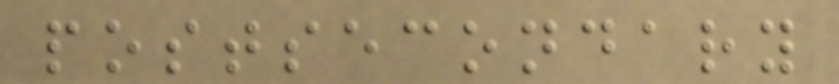postsecondary
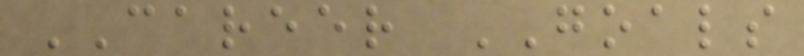CAREER GOALS
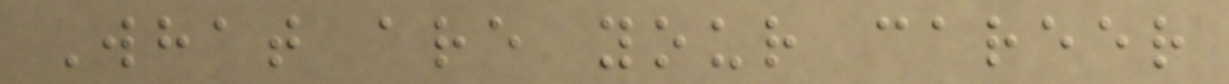What are your career
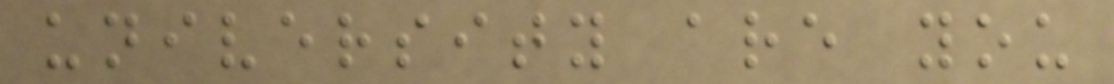university are you
